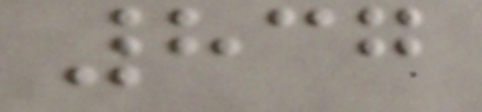837
